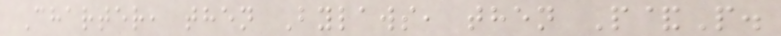Charter, then Bylaws, then P&P.
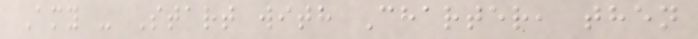Amy - Start with Charter, then
